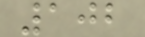102
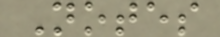Notes
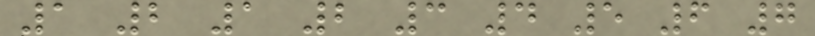1 2 1 2 3 4 5 6 7
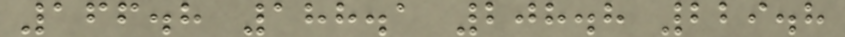166.8 188.1 208.8 229.8
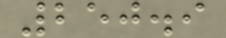250.9
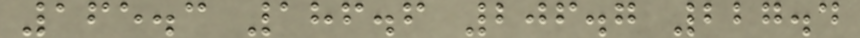165.3 186.6 206.7 227.4
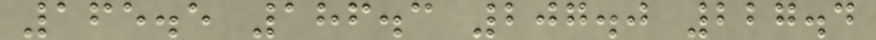165.5 186.3 207.0 227.4
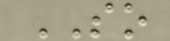SO
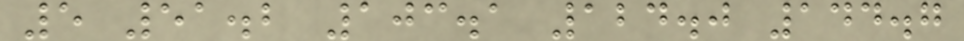5 51.2 103.1 124.0 144.7
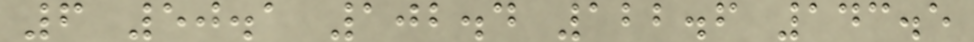6 50.1 102.4 122.6 143.5
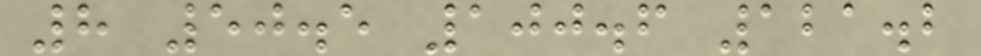8 50.5 100.6 121.2
